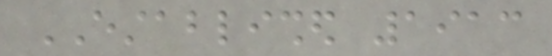ESTABLISHED 1913
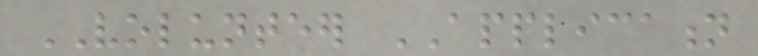VOLUNTEER APPLICATION
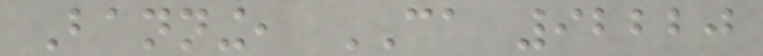Banning, CA 92220
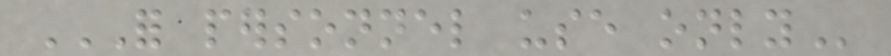FOR PERSONNEL USE ONLY
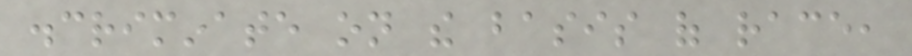discriminate on the basis of race,
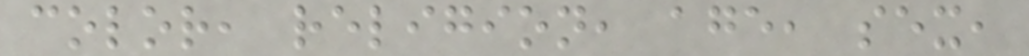color, religion, age, sex,
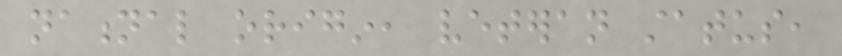national origin, veteran status,
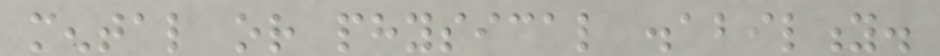mental or physical disability.
